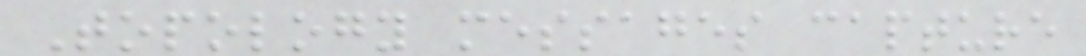Topology messages capture
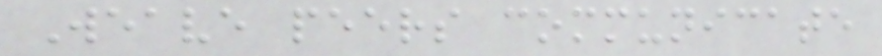Weave peers communicate
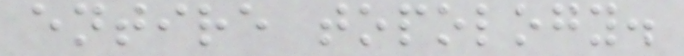entire topology.
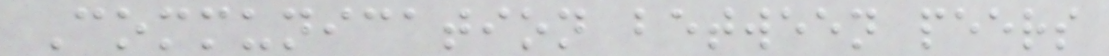Communication between peers
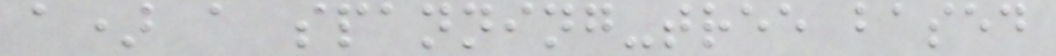a) a spanning-tree based
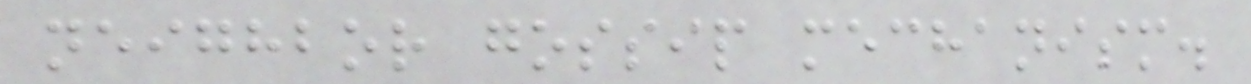neighbor gossip mechanism.
